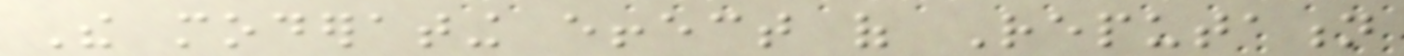The moderating effect of Reputation
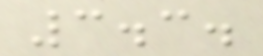3.3.
